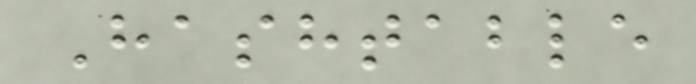Hashtable
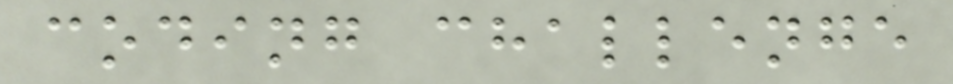coding challenge
